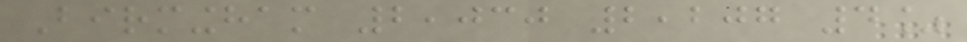Birmingham 2,030 2,207 4%
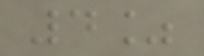4%
